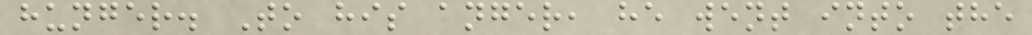hunger. To his anger, he went into the
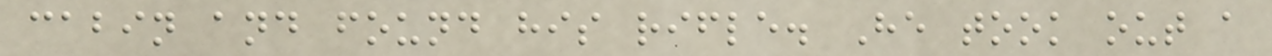cabin and found his rifle. He took out a
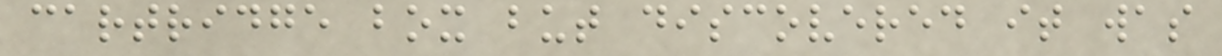cartridge box but discovered it was
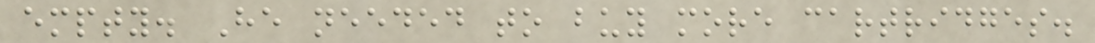empty. He needed to buy more cartridges.
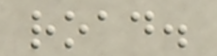road.
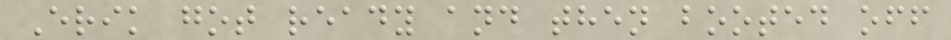Erik got ready and then booted off
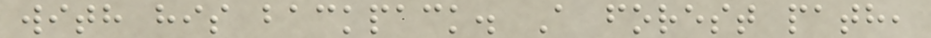with his backpack. A forest path,
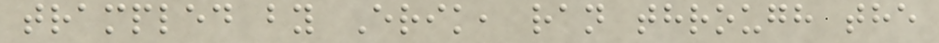trampled by Erik, ran through the
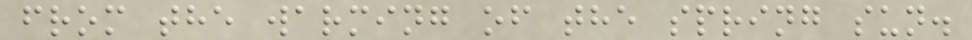from the warming of the spring sun.
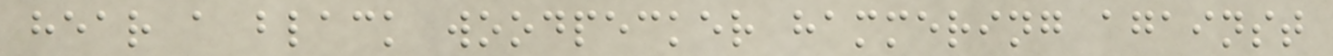hear a black woodpecker hammering against
